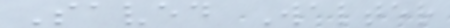Saved Walter
